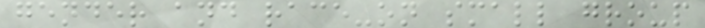gender and race-on small group
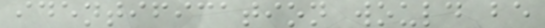identification would be
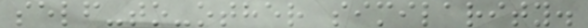self-to-other similarity.
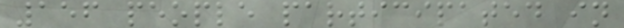156 people participated in
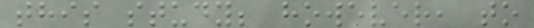this study; however, to
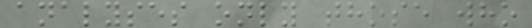analyses only those who
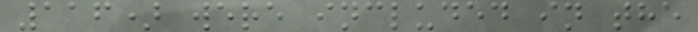116) were included in the
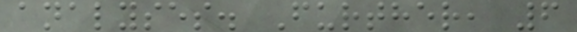analyses. Further, 6
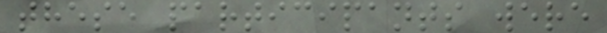these participants were
